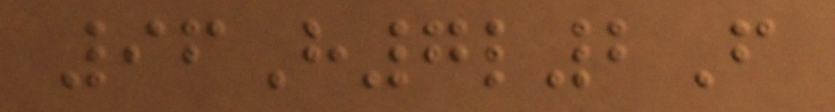96H7l2F
